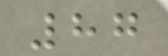87
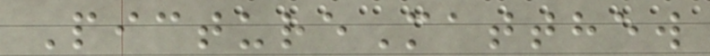PictureMatthew
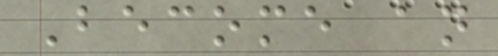Become an
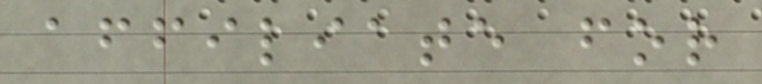affiliate for
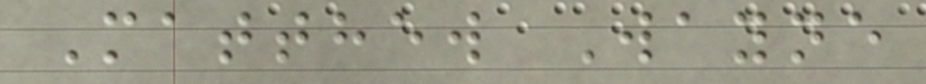Matthew Wayne
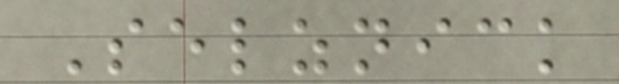Selznick
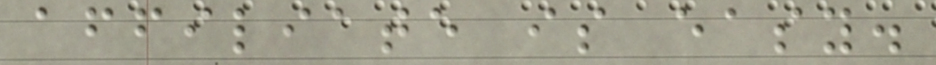affiliate is easy.
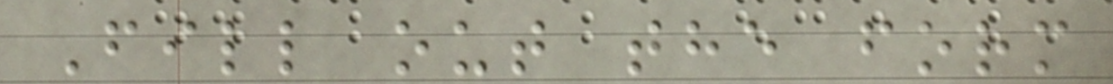Fill out the form
